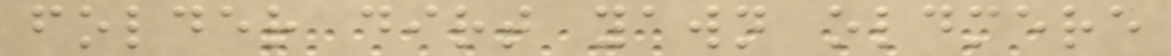folder dirt yawn oldmere
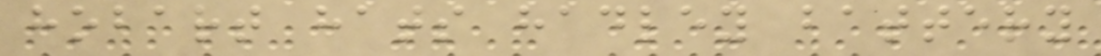hobart hats hadley battery
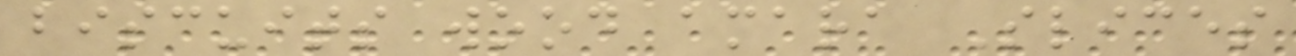biscuits wood amara Slices
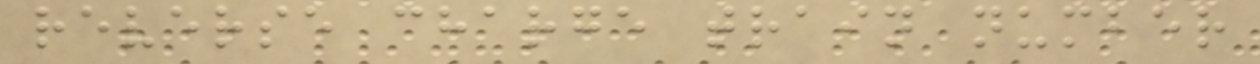reverse charge train number
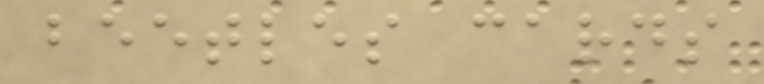beetles cards
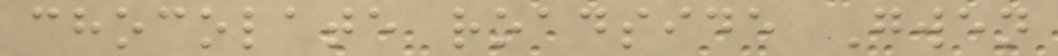chocolate roadside Gwen
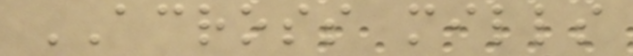ACROSS mills
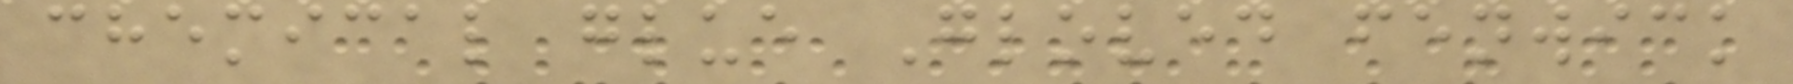chemical glue Gloved fenwick
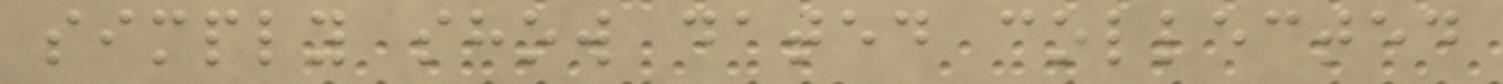simply show dated collected
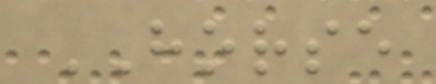HORSE
